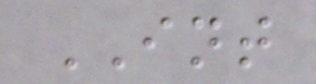INT
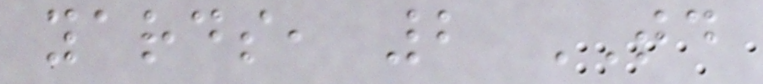yards, 2 TD
